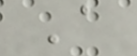A
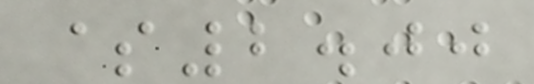$2.00
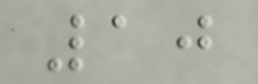10
